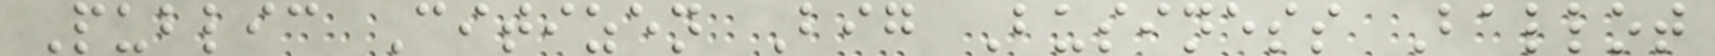Public Citizen Big Business Ballot
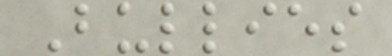Bullies
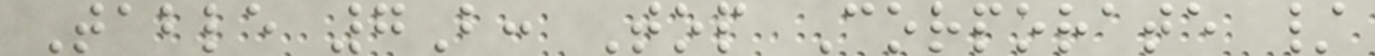Table 7B: Top Corporate /
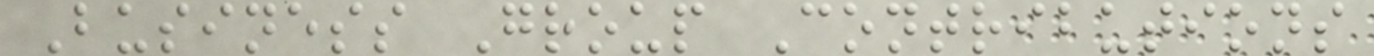Business Group Contributions
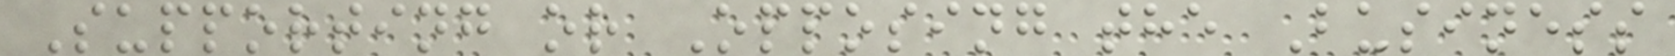Supporting or Opposing the Business
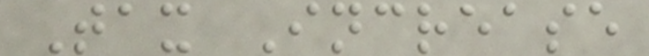Tax Increase
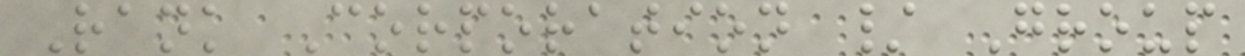Rank Corporation / Group
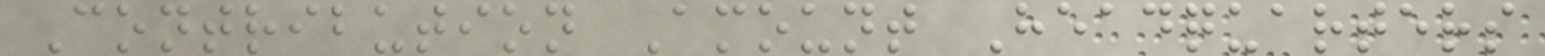Contribution Amount Headquarters
